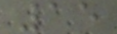15
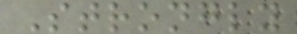Strongly
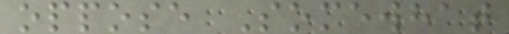oppose Somewhat
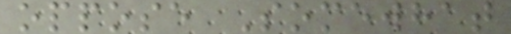oppose Somewhat
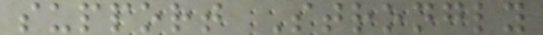support Strongly
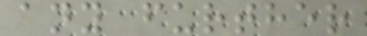any further
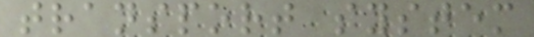transport system
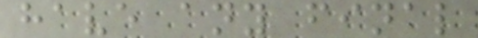have any final
